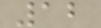12
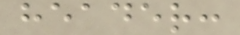header:
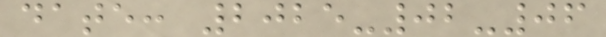date: 2025-02-06
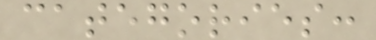categories:
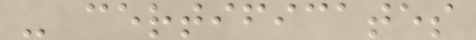- certificates
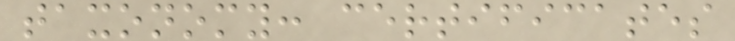taxonomy: certificates
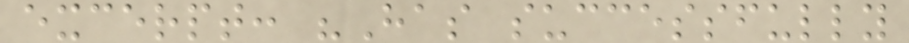excerpt: "Has successfully
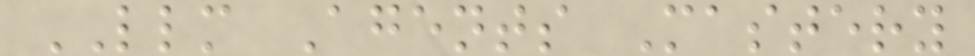LLM Agents Mastery
